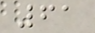61
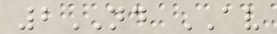2ND AV
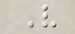V
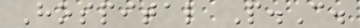Hospital P.C.
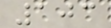103
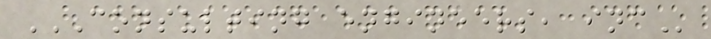CONSULTING ENGINEERS, INC
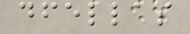dfellas
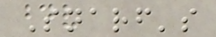Snarf's
